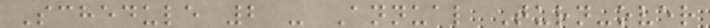Schedule 2 - Annual Turn-over
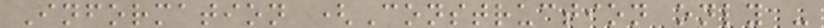Information (Construction only -
